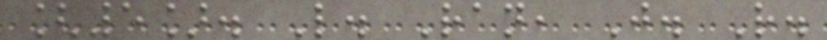[5]. L. Ran, J. R.
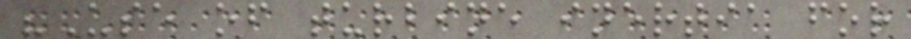"Use of turbine inertia for
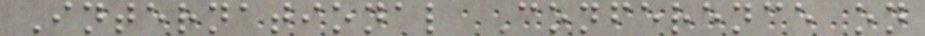International Conference on
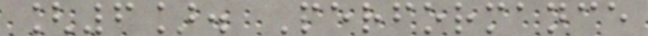[6]. Performance
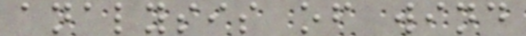analysis of wind
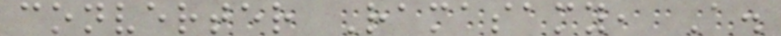converter Ramasamy, A.
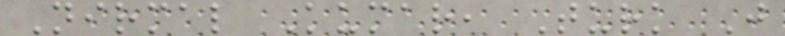Nirmal Kumar, Turk J
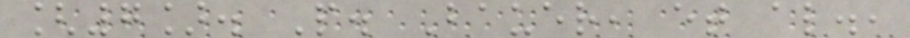[7]. P. Bauer, et al.,
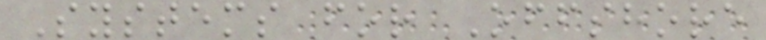Systems for Offshore
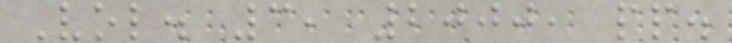Vol. 3, 2000, pp.
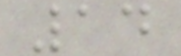14
